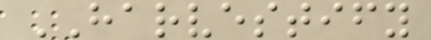HARVESTIFY
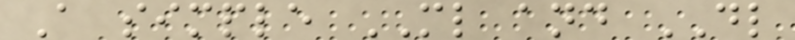A simple ML and DL
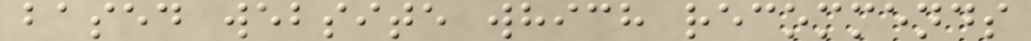based website which recommends
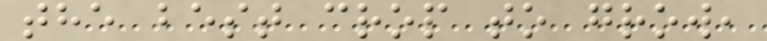the best crop to grow,
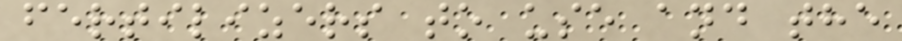fertilizers to use and the
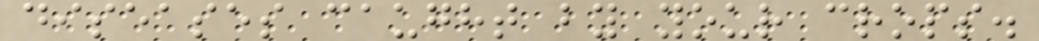diseases caught by your crops.
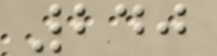240
